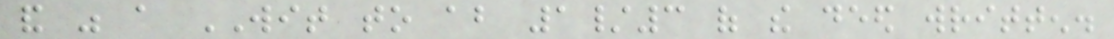and was a WIT to about 1/3 of the deed written.
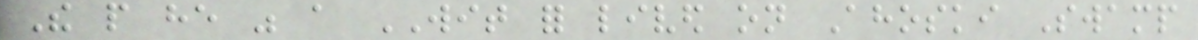The people he was a WIT for lived on Ahoski Swamp
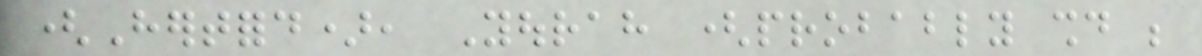(Hertford), Yourah (probably should be
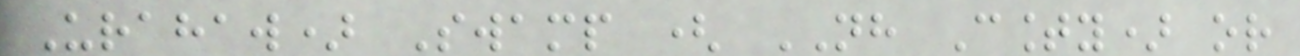Urahaw) Swamp ( NH County) or
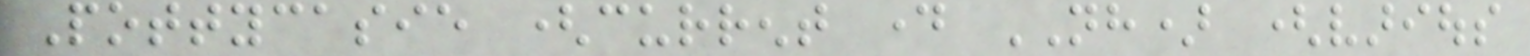Pottycasie (current day NH) (various
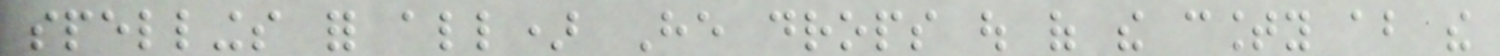spellings for all) He drops out of the county about the
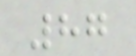87
